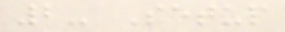2- Setup
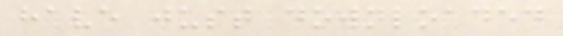have just downloaded
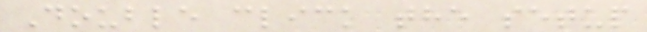Double click the setup
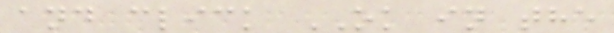and click OK in the
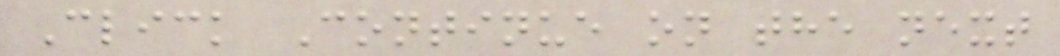Click Continue on the next
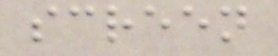screen
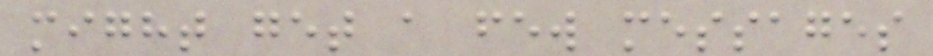might get a few messages
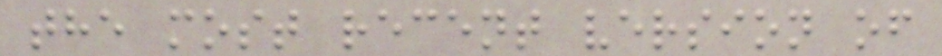the most recent version of
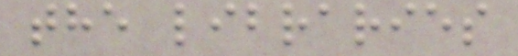the libraries
